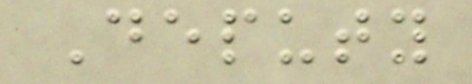Deputy
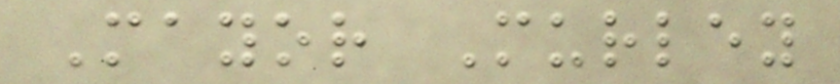Mayor Murley
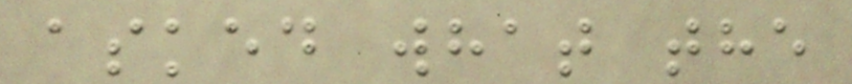asked what the
